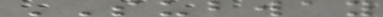SUBWAY
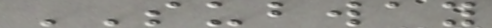SUBWAY
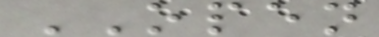OPEN
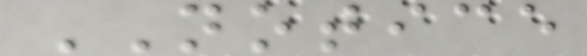NOTICE
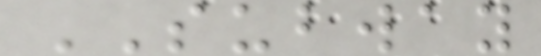SUBWAY
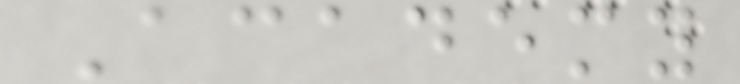Academy
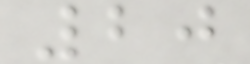20
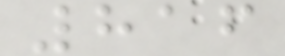816
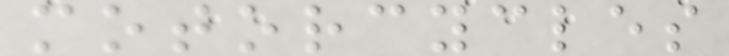motorcycles
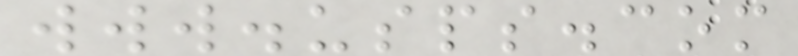www.usps.com
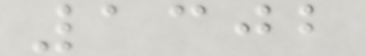1302
